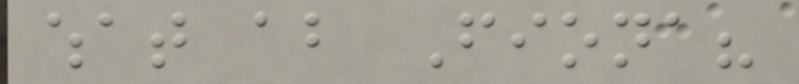what about Fiona?
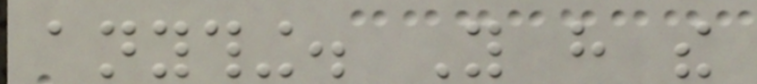anything. You have the
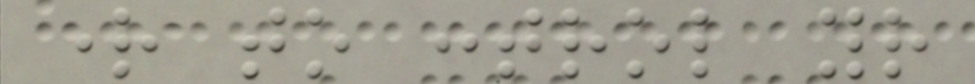right to control your
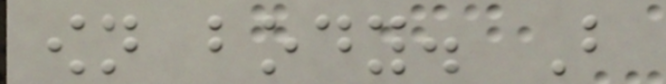own body. But
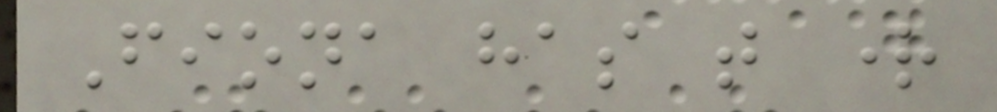Fiona has that right
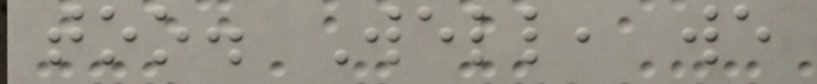too. Well, we
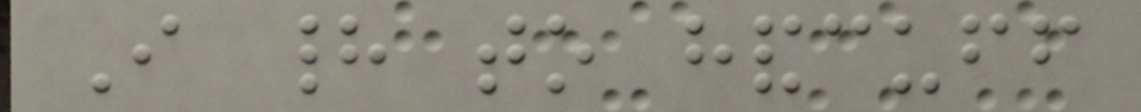I had to handcuff
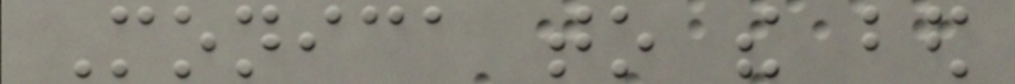Monica to the bed
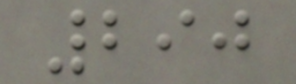290
